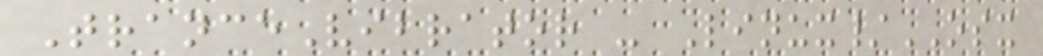TranceVibrator - Linux/OSX
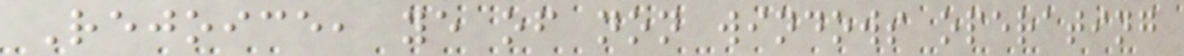Rejoice, ye of non windows operating
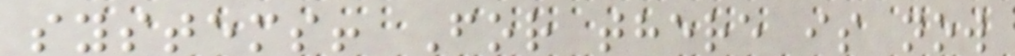systems! For there is now
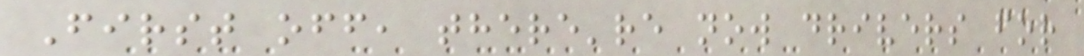First off, there're now drivers for
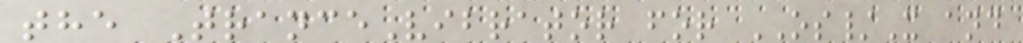the TranceVibrator for OS/X and
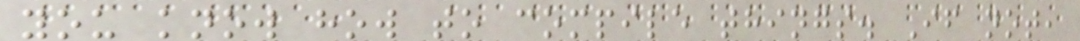you know how to compile things. If not,
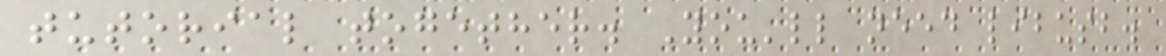tutorial together. You'll need libusb.
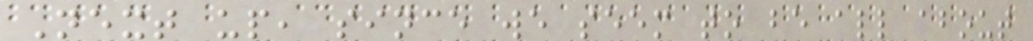Next up, since we seem to be all about
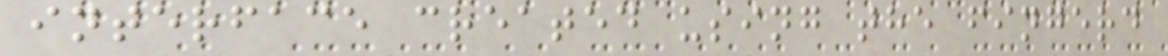interface created using the fingerd
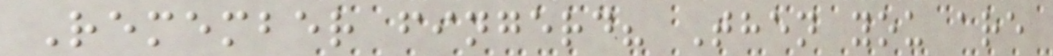Remember fingerd? Then you are
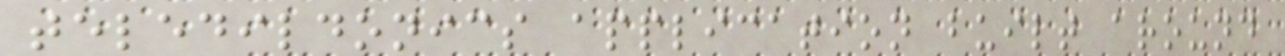teledildonics application built around
